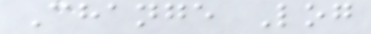Change Log
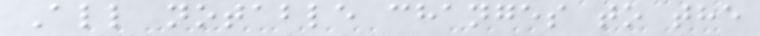All notable changes to the
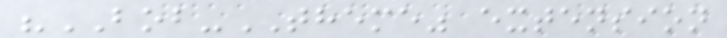"BOB-THEME" extension
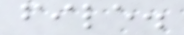file.
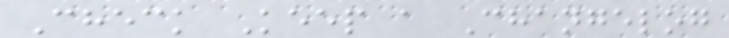Check Keep a Changelog
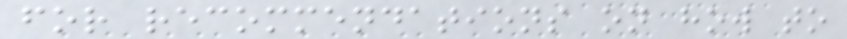for recommendations on how to
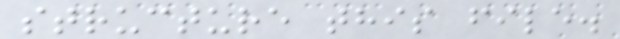structure this file.
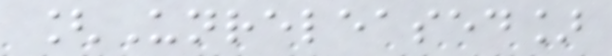[Unreleased]
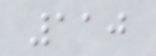110
